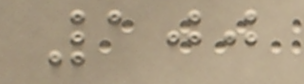100
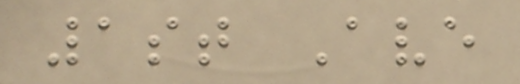1st Ave
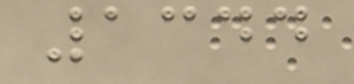1344
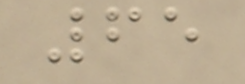65
